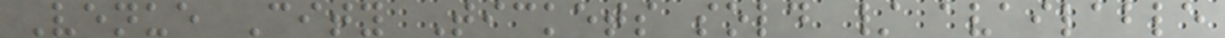Venue City Tickets sold / available
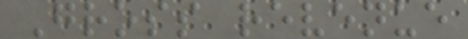Gross revenue
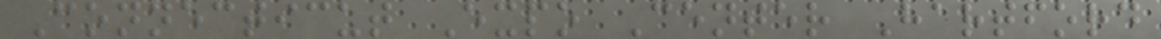Connecticut Expo Center Hartford
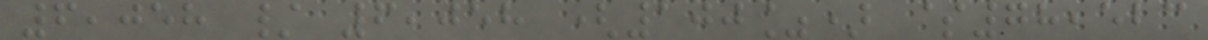6,058 / 6,058 (100%) $78,523
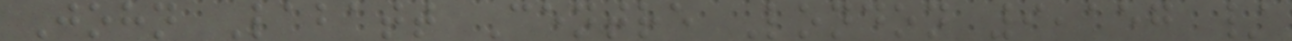John Labatt Centre London 9,157 /
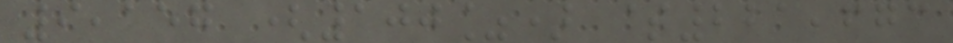9,157 (100%) $221,673
